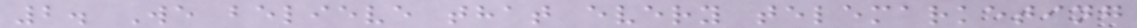2. We believe that every telemarketing
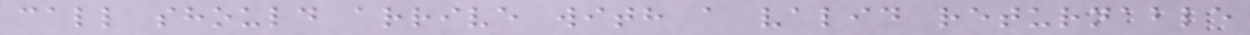call should arrive with a valid returnable
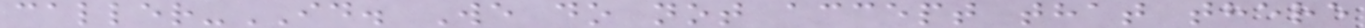caller-ID. We do not accept that there
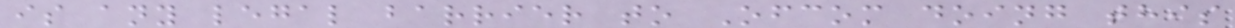is any legal barrier to Ofcom doing this
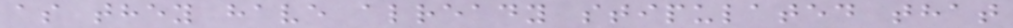as they have already stipulated that
